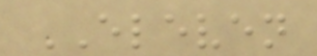ELEVEN
